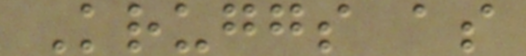Kruggs as
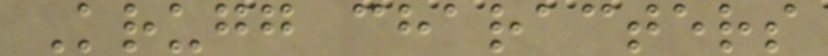Krugg characters
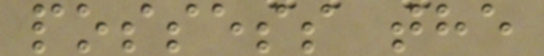possess the
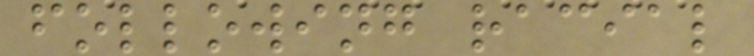following racial
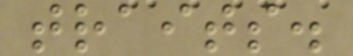traits.
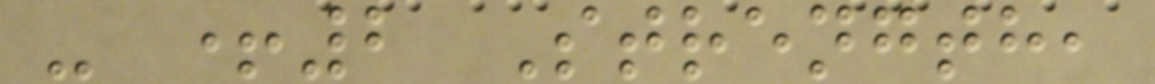- +2 Strength,
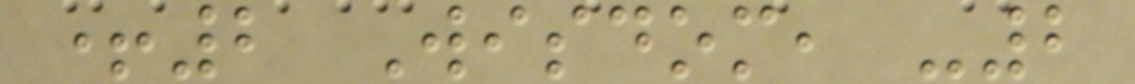+2 Wisdom, -2
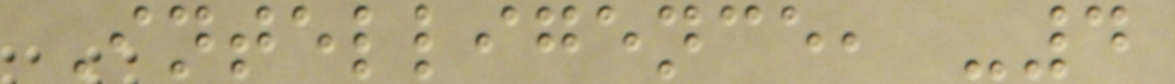Intelligence, -4
